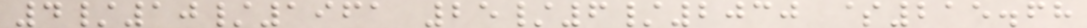4/10/1961 25/6/2030 $215.68
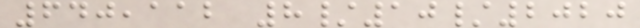640,112 8/10/2020
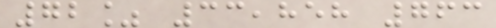72% 33,858 763
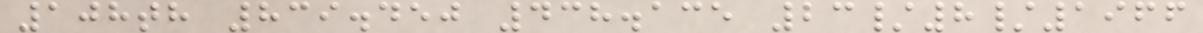108th 839.450 438.135 23/8/1966
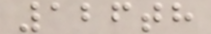126th
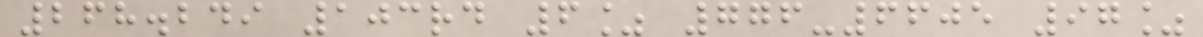268.249 103rd 6% 776-6605 97%
